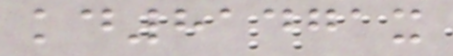kd81471x
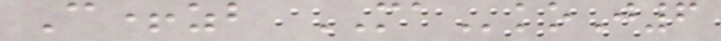C+zb MAkoJ6
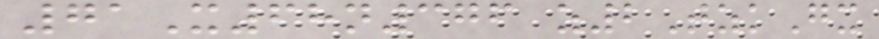71X68n376 z2TzkGx
